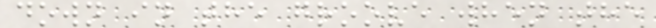down in the groove when the
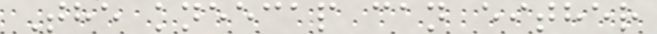The kneecap can either
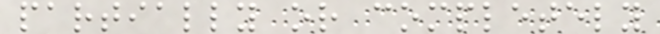partially or completely
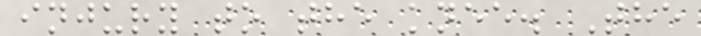injury to the knee. The
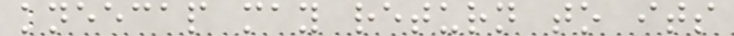kneecap may return to its
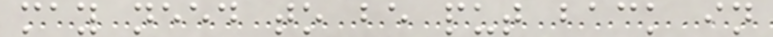may need to be put back in
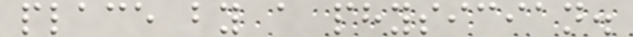place by a physician.
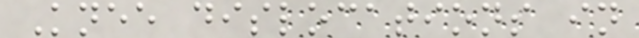Knee dislocations in
